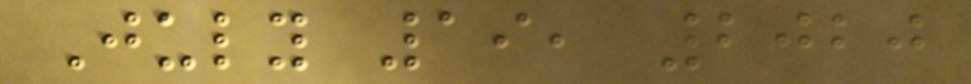July 19, 2020
